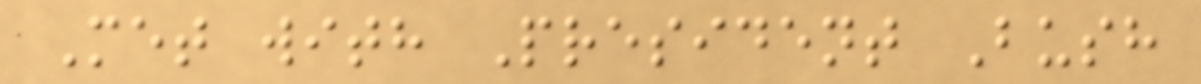Met with President Bush
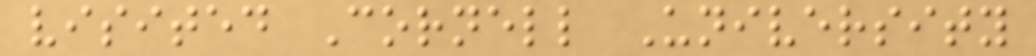visited Cornell University
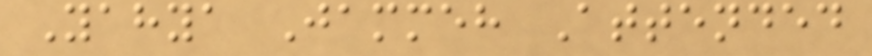Yahya Jammeh Attended
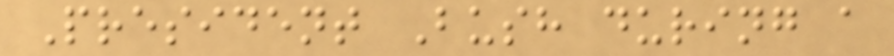President Bush during a
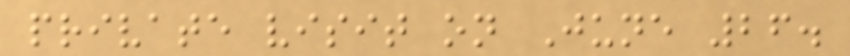private visit on June 26.
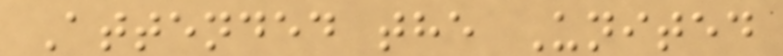Attended the United
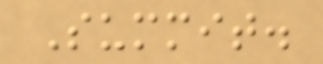Summit.
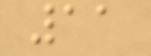11
